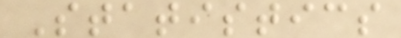Statistics
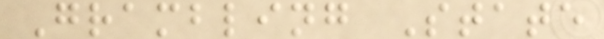Grambling State
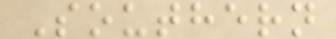Southern
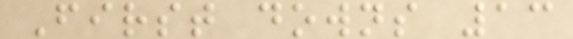First downs 13
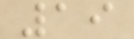19
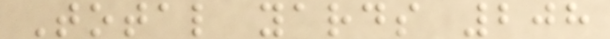Total yards 208
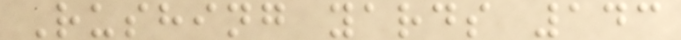Rushing yards 143
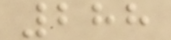288
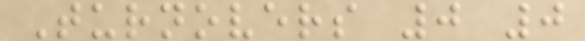Turnovers 0 0
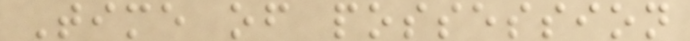Time of possession
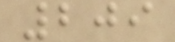209
